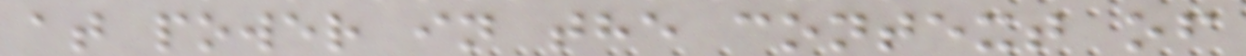at power in the context of
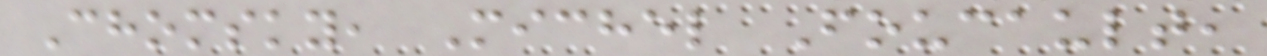Chomsky, Michel Foucault,
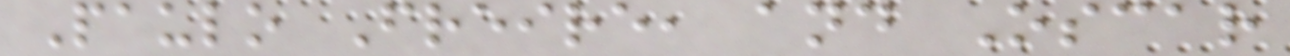Paulo Freire, and Oscar
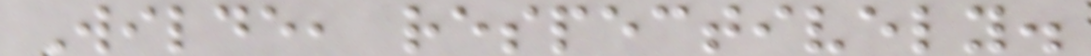Wilde, respectively.
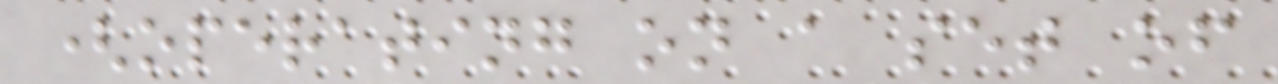(operating on a set of
